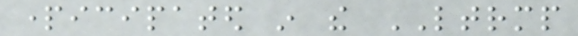participated in the LTRMP
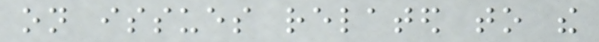on issues related to the
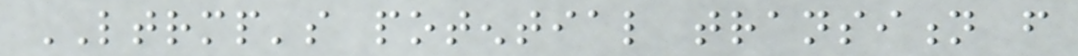LTRMP's potential transition from
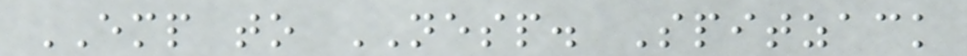EMP to NESP. Spitzack
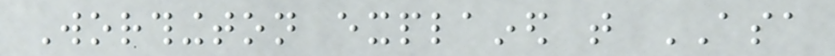Worthington explained that ASA
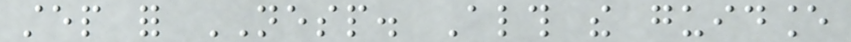step for NESP. Although the guidance
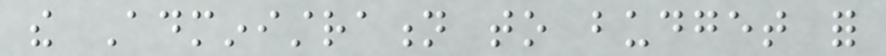the Administration to budget for
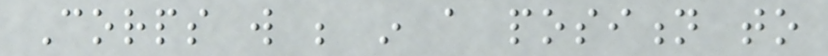Corps will be in a position to
